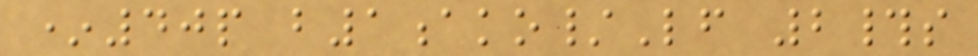*40p b1ako/Lf 2#s
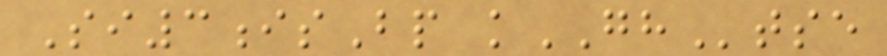Si3isBp kGHtse
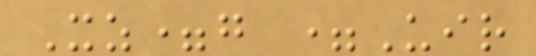Xz=g =Uir
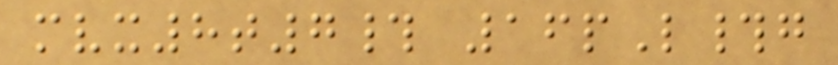mvx8t7# 16pL#g
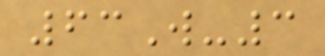63W-3
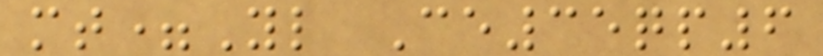mt=Yl Ce35qp6
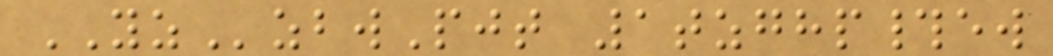YZzbwPjt 1tzghp#ew
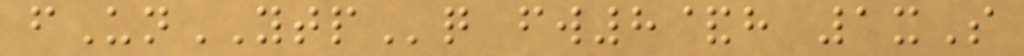fUnYTPq fw8&h 1xS
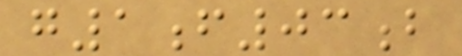g1f03b
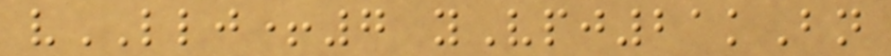vLLJ+7 yVpj21kBn
